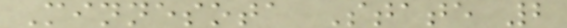Minnesota State 2
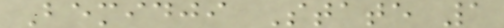Bemidji State 1
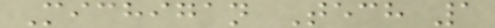Michigan Tech 1
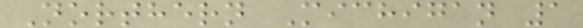Northern Michigan 1
